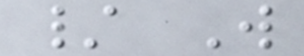/ W
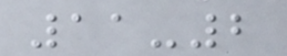11-2
